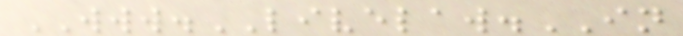WWW.LIVELAW.IN
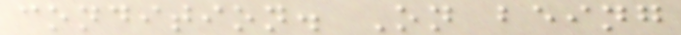condition. On being
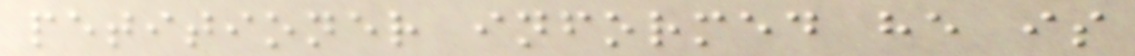petitioner informed he is
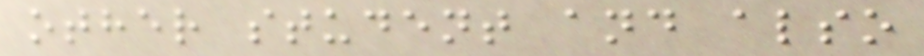other student and also
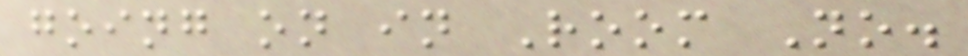going on in Room No.
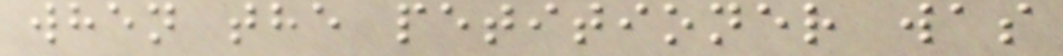when the petitioner was
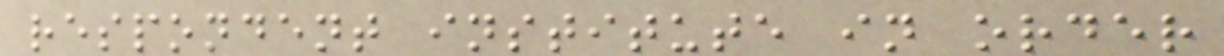respondent institute in order
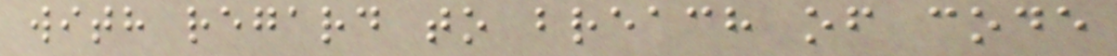with regard to breach of code
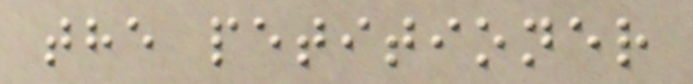the petitioner
